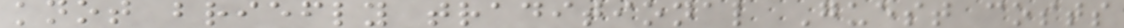knot briefly traditional Guest costs
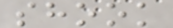shook
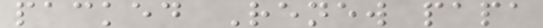packed Renew papa
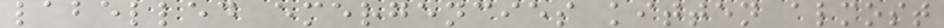labelled emergencies kitten almost
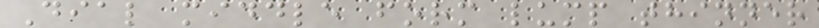Dial middle form lump thinner
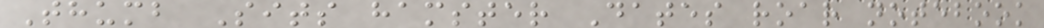Thumb Sits hamster Dates roar notebook
